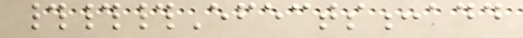###Efects:add
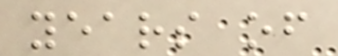years of
